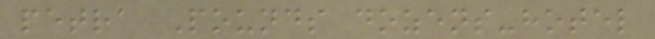petra Pounds dozens-hotel
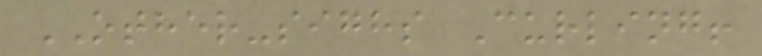OTHER-sighs Curling!
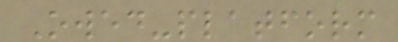Owed-platform
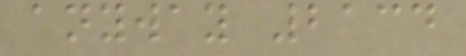anyway 2134
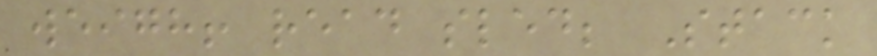weigh! read sled; Stack
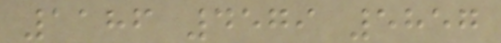1186 4579 5857
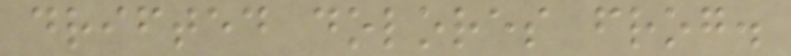drifted dolores frog.
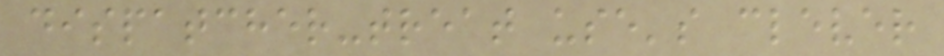dispatcher-treat use's clever
